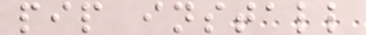pip install
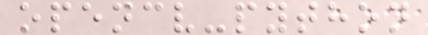opencv-python
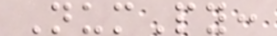NumPy:
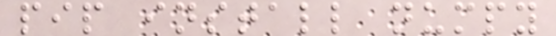pip install numpy
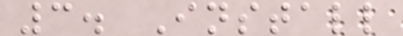3. Install
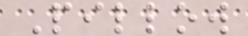Pillow
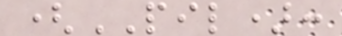(PIL):
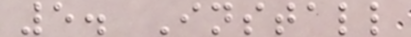5. Install
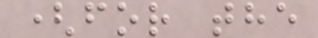(for the
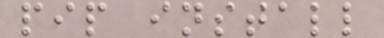pip install
